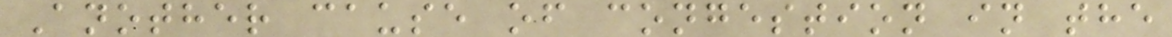Another cause of congestion in the
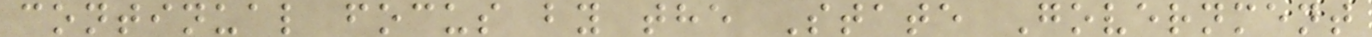continual focus by the State Government
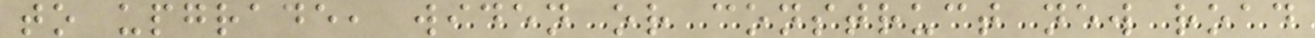to upgrade, widen or construct new road
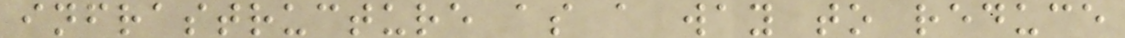infrastructure as a way to reduce
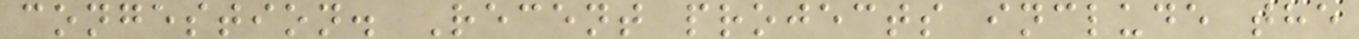congestion. Recent projects include the
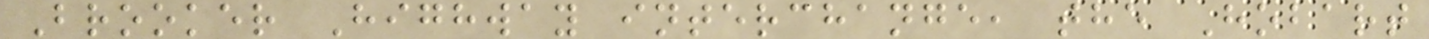Brooker Highway interchange, the Hobart
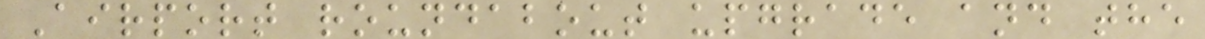Airport roundabout upgrade and the
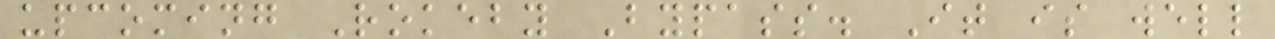upcoming Rokeby Bypass. It is well
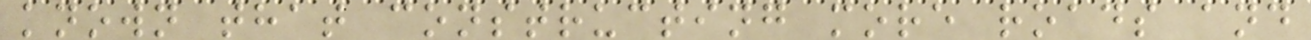known that constructing more roads and
